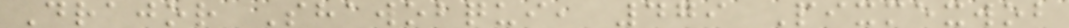Drajor Shawobqui, 479 Pixmexwob
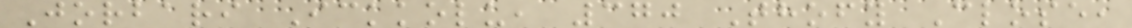Jorbari Ickkolu, 370 Thofy Close,
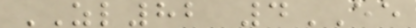ZL82 4EE
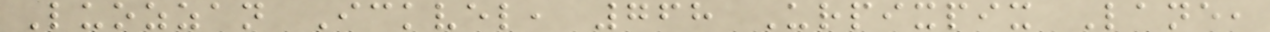Luozzan Ickvel, 768 Urpixpix Lane,
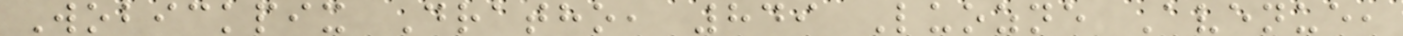Wobickpix Dratho, 849 Luozne Avenue,
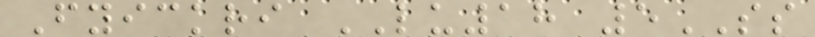Fyickri LU18 5SS
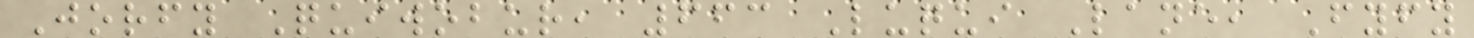Jorfy Quiwobur, 663 Luqui Lane, Fyfy
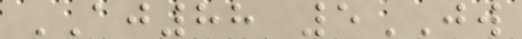AJ88 5JW
